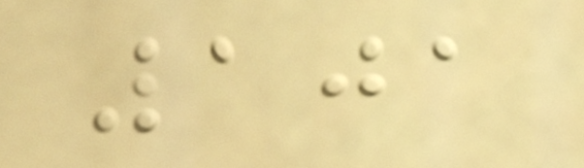101
